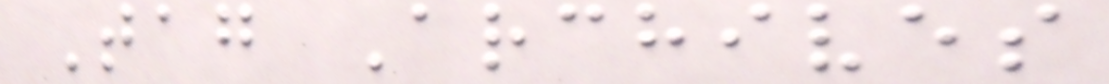Tag Archives
